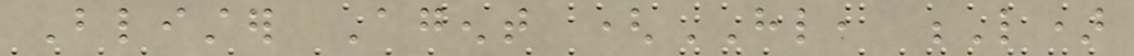Blister Agent (HL, L)
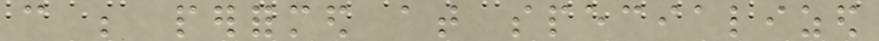can be performed at specialized
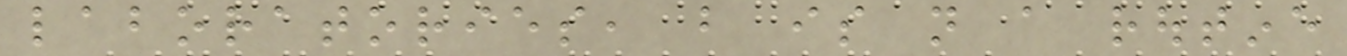laboratories, but is not a routine
